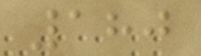180
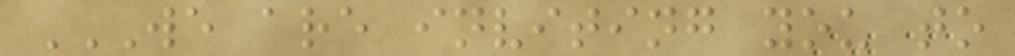WE ARE INVITING YOU TO
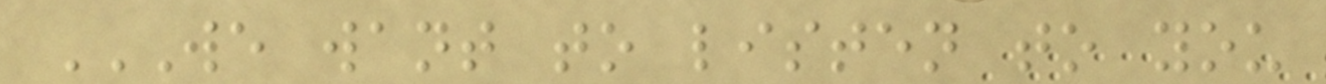WE WANT TO LISTEN TO YOU
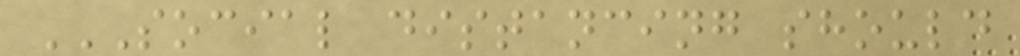SOCIAL DISTANCING SHOULD
